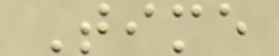Time
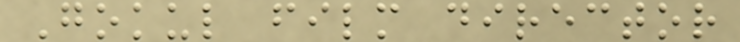Gokul film director
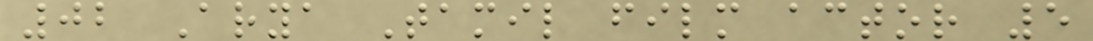02 Arya Tamil film actor 5
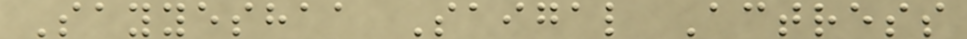Sayyeshaa Saigal Actress
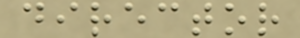director
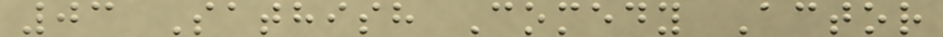03 Sathish Comedy Actor
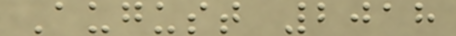August 2018
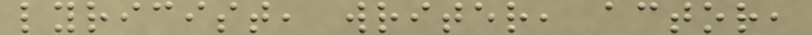lyricist, writer, actor,
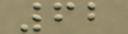62
